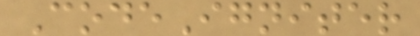CodeIgniter
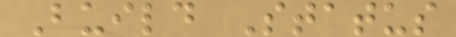Build Status
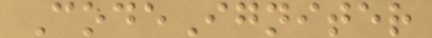CodeIgniter
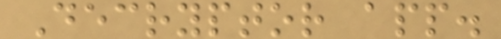Decryptor app.
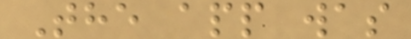The app was
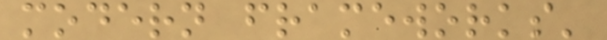modern frameworks'
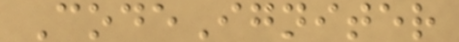CodeIgniter
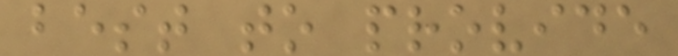best to provide
